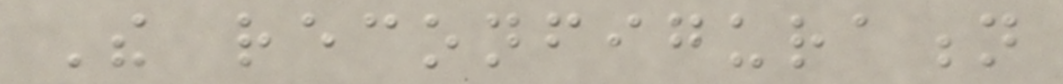The reconfiguration
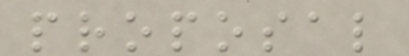proposal
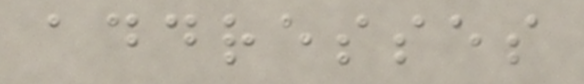addresses
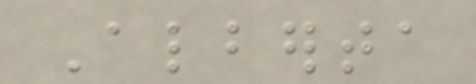Alberta
